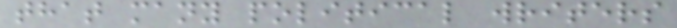that many political writers
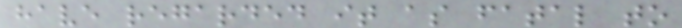have regarded it as fatal to
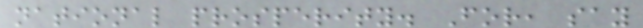national prosperity. For, say
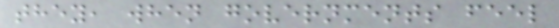they, when governments feel
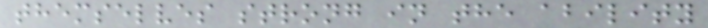themselves strong in the ability
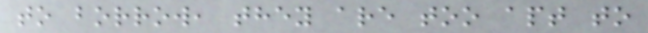to borrow, they are too apt to
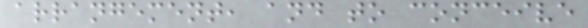arrangement, and to conceive
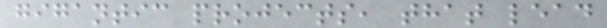gigantic projects, that lead
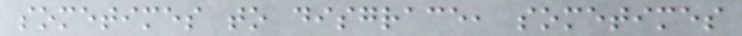sometimes to disgrace, sometimes
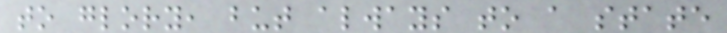to glory, but always to a state
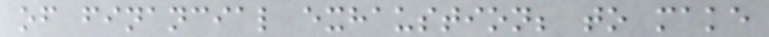of financial exhaustion; to make
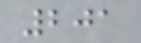201
